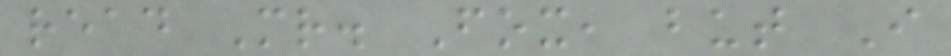read Mr. Fox, but I
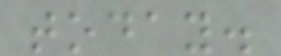today.
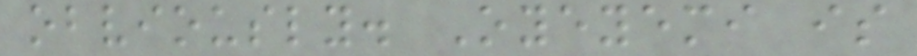obviously. Oyeyemi is
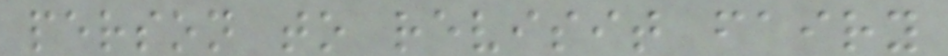person to revisit fairy
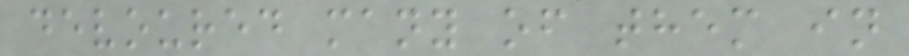devoured many of them in
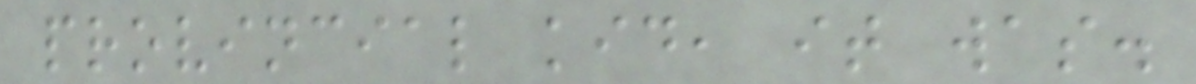provincial kid, it was.
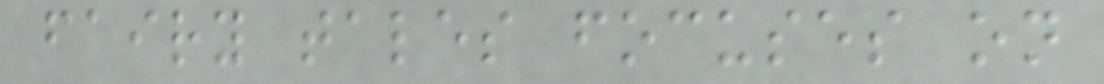fairy tales focuses on
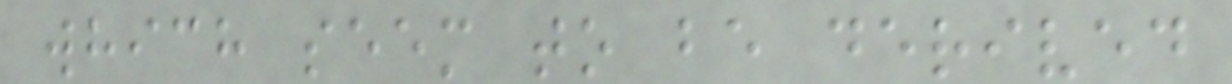which seem to be derived
